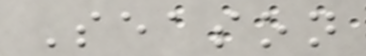Season
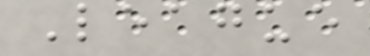League
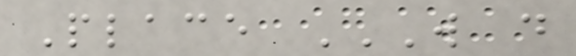Place W D
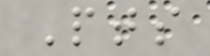Pts
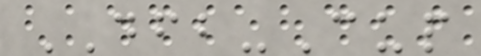DFB-Cup
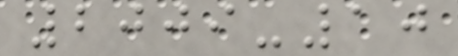2009-10
